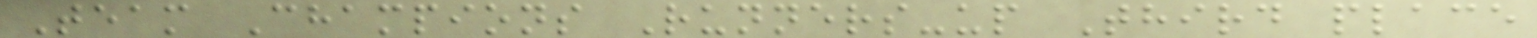Team Champions Runners-up Third place
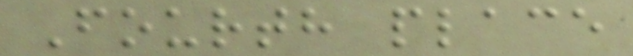Fourth place
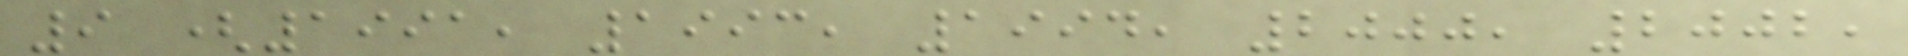9 (1991, 1993, 1994, 2000, 2002,
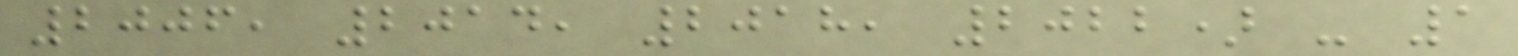2006, 2014, 2018, 2022) - 1
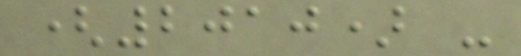(2010) -
